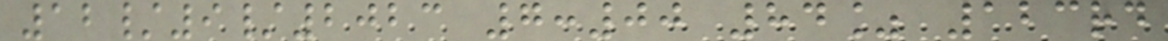12/9/2023 7:00 84% 123rd
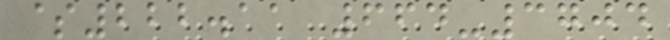$222.11 664-3704
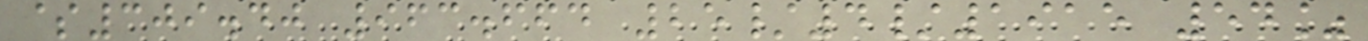$309.40 963.664 25/4/1915 54%
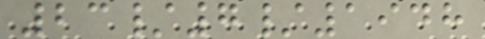23/7/1948
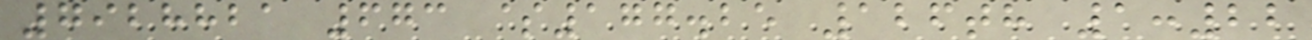7928821 673 $177.25 126th 1:22
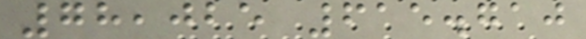78,025 615.710
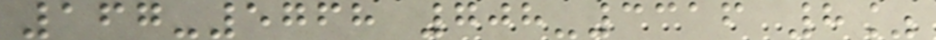167-5768 708-3316 8%
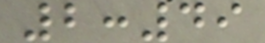2:49
